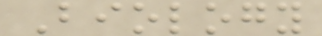Biology
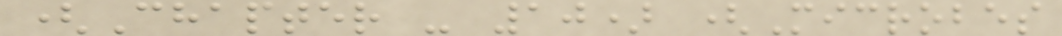(Chapter - 10) (Microbes
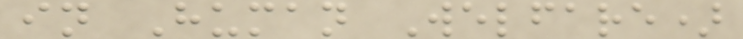in Human Welfare)
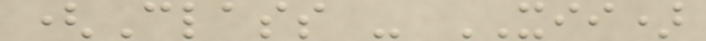(Class - XII)
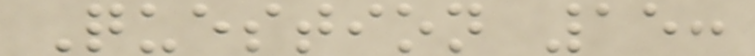Question 15:
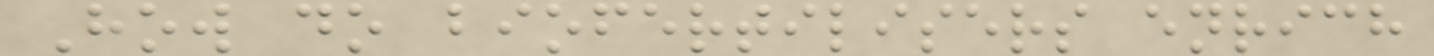How do biofertilisers enrich
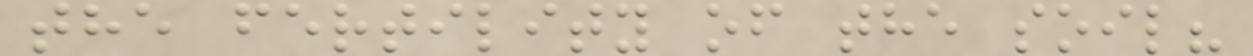the fertility of the soil?
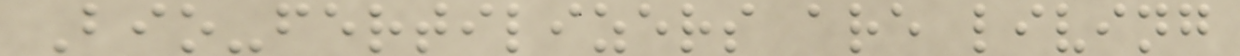Bio-fertilizers are living
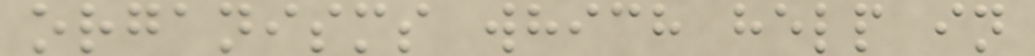organisms which help in
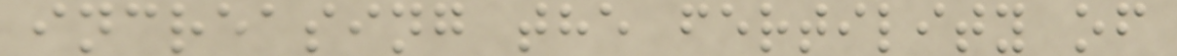increasing the fertility of
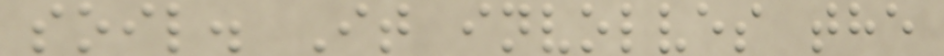soil. It involves the
